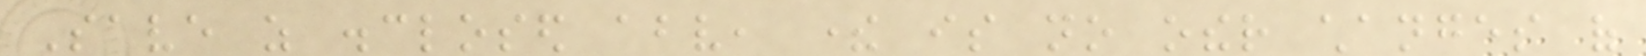Save as disclosed above, there is no other changes of
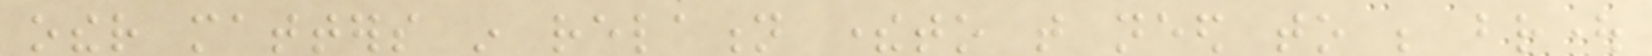other matters in relation thereto that need to be brought
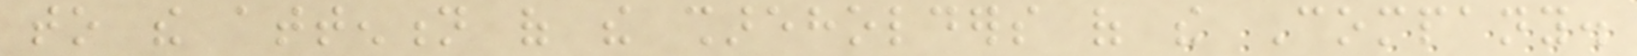to the attention of the shareholders of the Company.
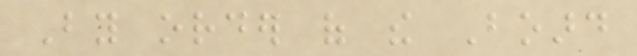By order of the Board
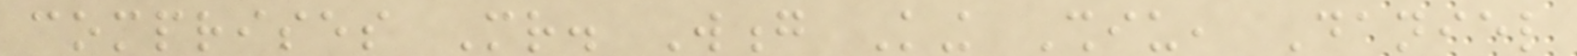comprises Mr. Wong King Shiu, Daniel
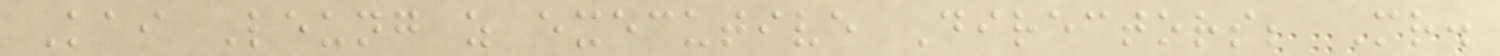Kai Leung as executive Directors; Mr.
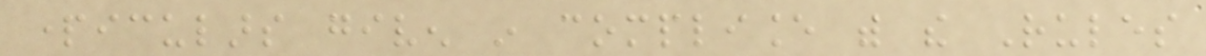particulars given in compliance with the Rules
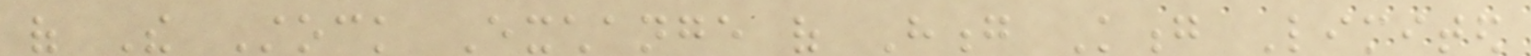of The Stock Exchange of Hong Kong Limited
